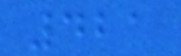421
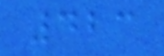423
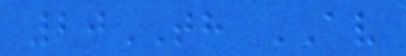20TH AV
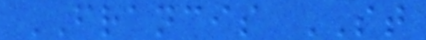FRANCIS ST
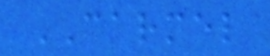CARMEL
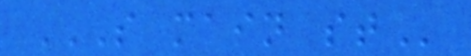S MAIN ST
